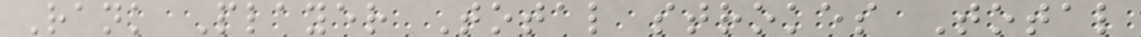Rank Player Total strokes Total
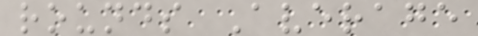rounds Average
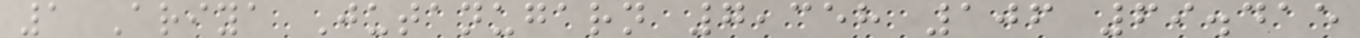1 Ariya Jutanugarn 7,358 106 69.415
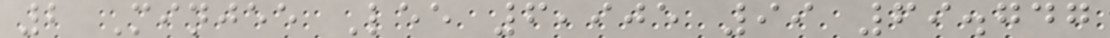2 Minjee Lee 6,905 99 69.747
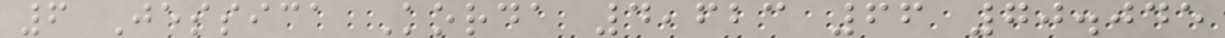6 Jessica Korda 4,623 66 70.045
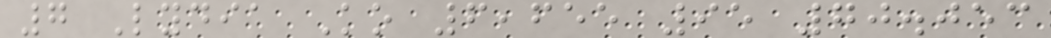7 Lydia Ko 6,655 95 70.053
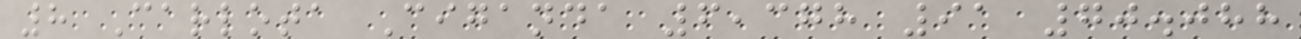8 Carlota Ciganda 6,378 91 70.088
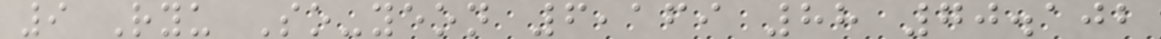9 Ryu So-yeon 6,169 88 70.102
